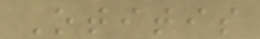Otitis
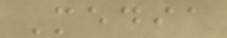Media
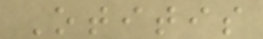Otitis
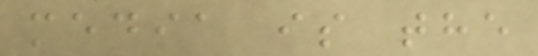media is the
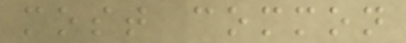most common
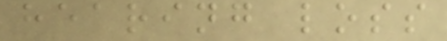hearing loss
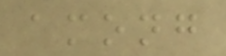among
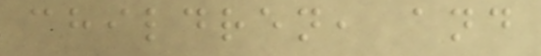children, and
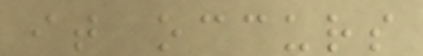it occurs
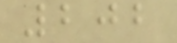202
